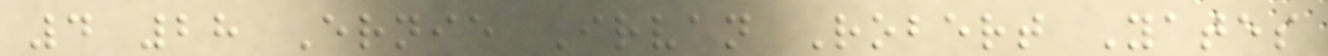4 28 Ernie Irvan Robert Yates
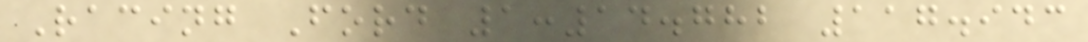Racing Ford 1:14.782 117.943
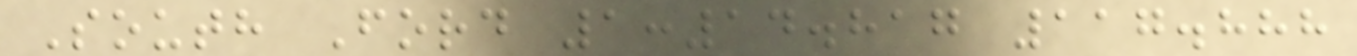South Ford 1:14.817 117.888
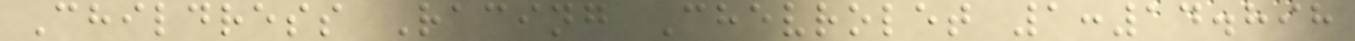Childress Racing Chevrolet 1:14.898
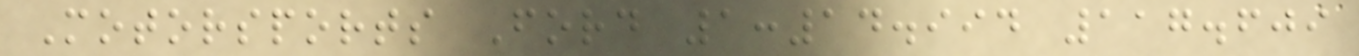Motorsports Ford 1:14.994 117.609
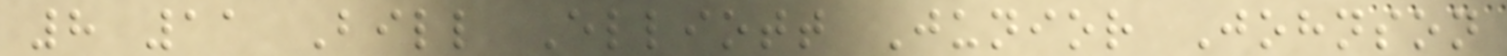8 11 Bill Elliott Junior Johnson
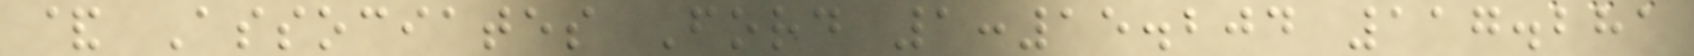& Associates Ford 1:15.204 117.281
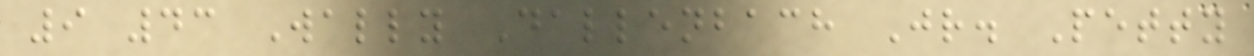9 43 Wally Dallenbach Jr. Petty
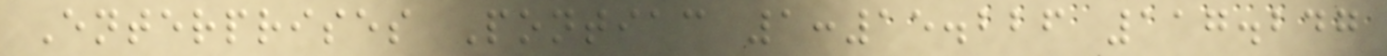Enterprises Pontiac 1:15.226 117.247
